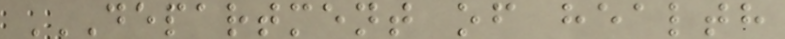DEPARTMENT OF HEALTH
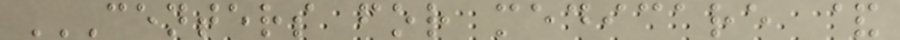CENTERS FOR MEDICARE &
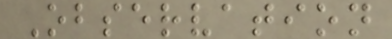Observation
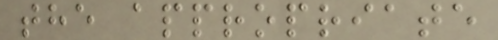the appropriate
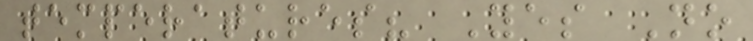temperatures? Yes No
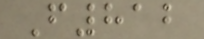F812
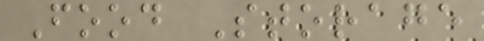Food Storage
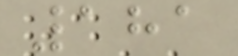181
